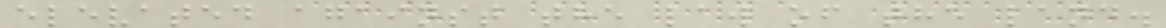elevated against the law of the land.
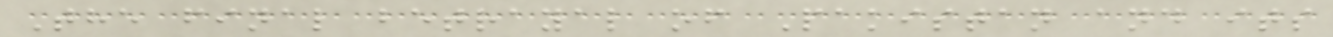The final betrayal of Pakistan and its
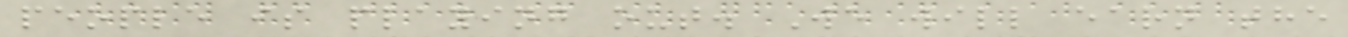people is playing out. We will earn the
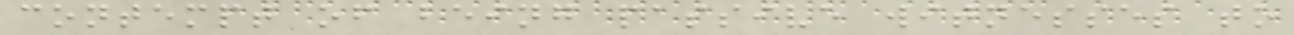contempt of being passive witnesses to
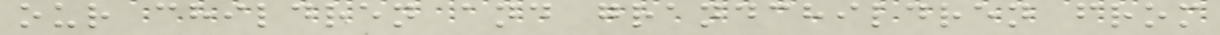our children and grandchildren from
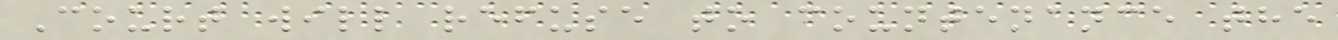Court will refuse to countenance the
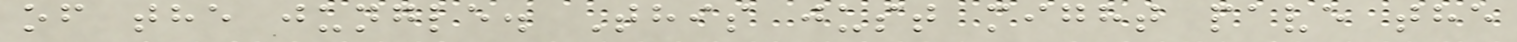of the jungle. This just might pave the
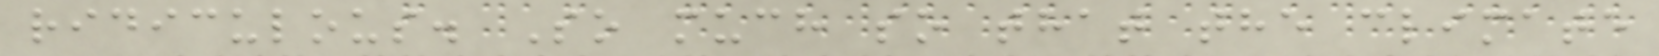ridiculous. So much so that the climate
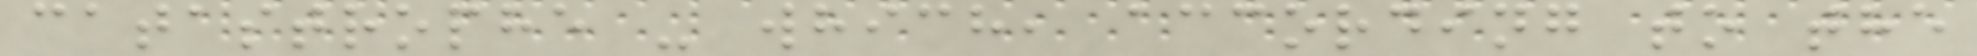catastrophe - which, according to the
